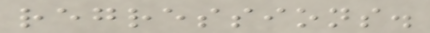regressions.
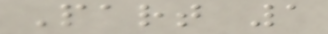Part 1
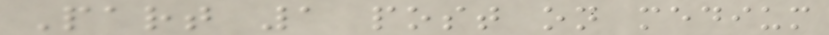Part 1 post on medium
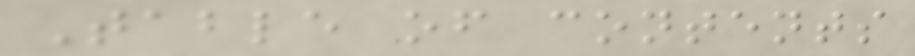Table of contents
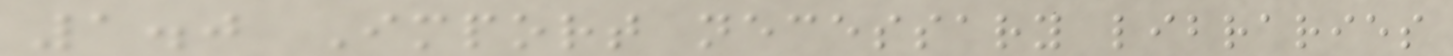1.0 Import necessary libraries
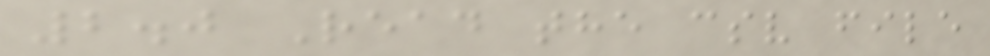2.0 Read the csv file
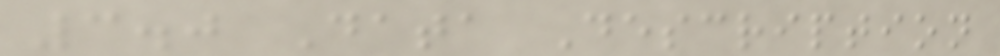3.0 Data Description
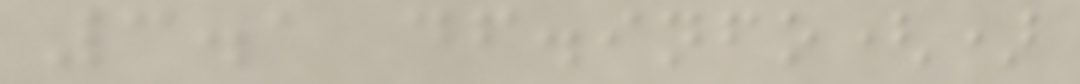3.1 df.info()
